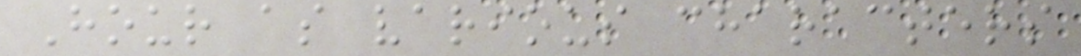Hour as various characters
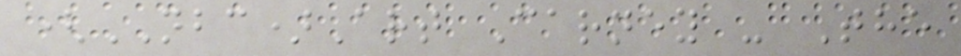(NBC)Art Carney - The
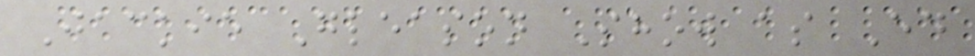Jackie Gleason Show as Ed
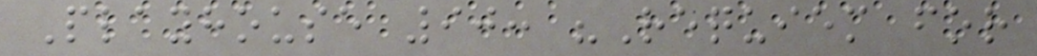Playhouse 90: "Requiem for
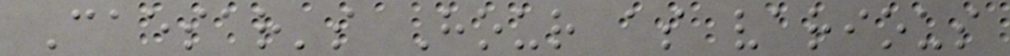Caesar's Hour as various
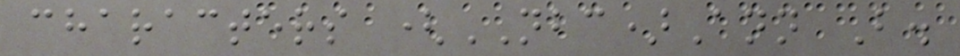characters (NBC)Ann B.
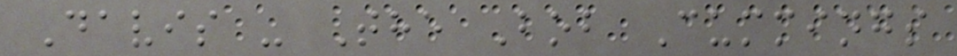Davis - The Bob Cummings
